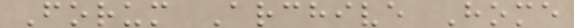Forum Archive Home
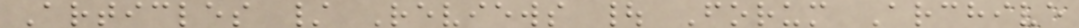Articles / Reviews | Forum Archive
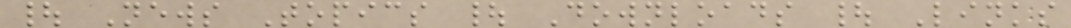| News Topics | Downloads | Links
